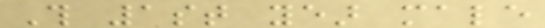This 1st year male
